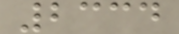2334
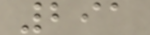291
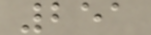251
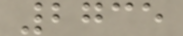2735
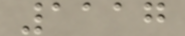1117
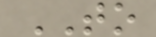TO
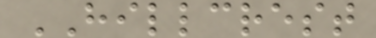HILLCREST
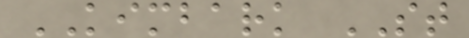KIMBARK ST
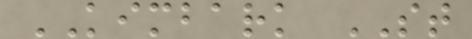KIMBARK ST
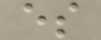es
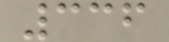336
